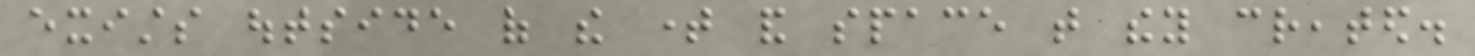exists outside of the time and space that they created.
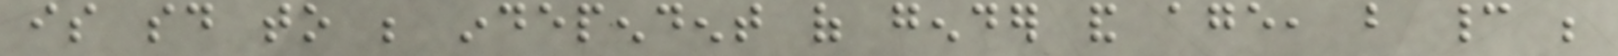is said to be independent of gender and age, but cannot be
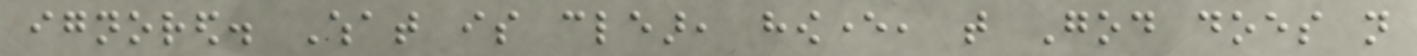ignored. What is clear, however, that God does not
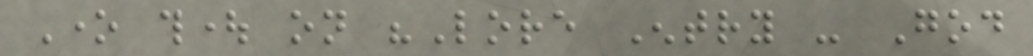One thought on "Lore Entry - God
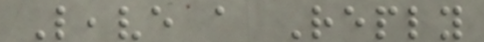Leave a Reply
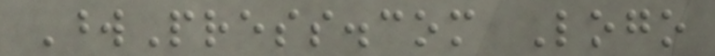WordPress.com Logo
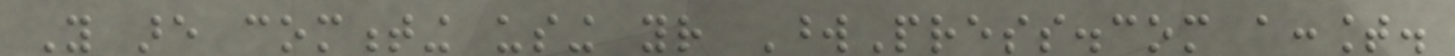You are commenting using your WordPress.com account.
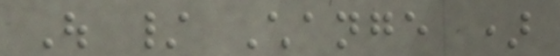Out / Change )
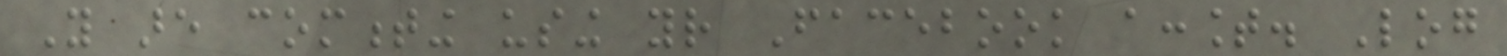You are commenting using your Facebook account. Log
